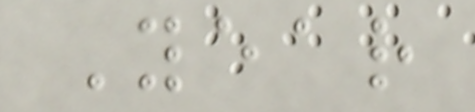Year
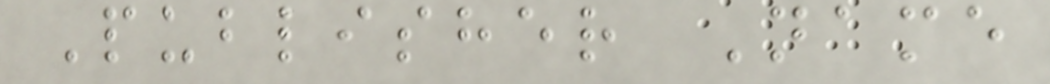Publisher Name
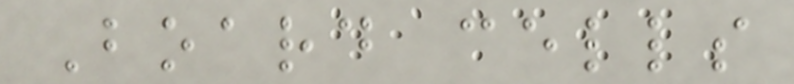Board cells
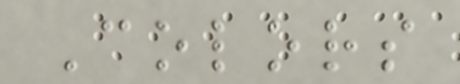Colors
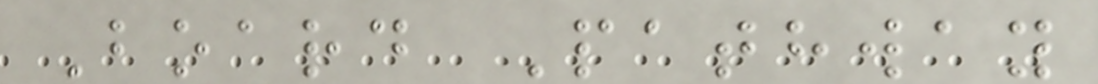Board Pathway
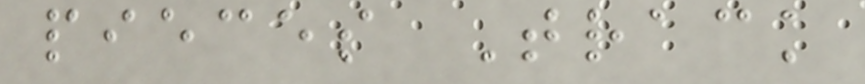pieces Track
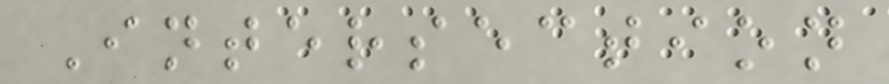Intersection
